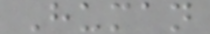Human
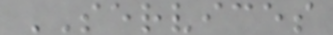SERVICES
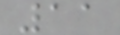11
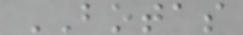BOTAS
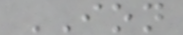ION
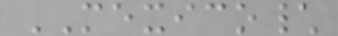MEXICO\
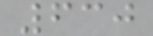630
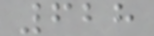628
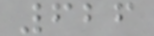626
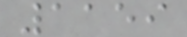1159
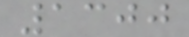1300
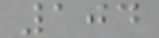104
